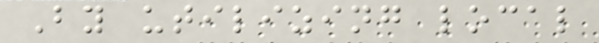By utilizing local
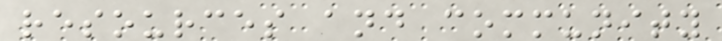resources and community
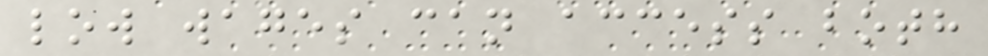low wages can access both
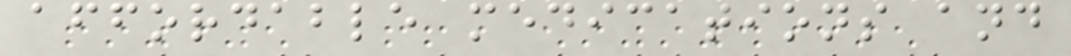affordable medications and
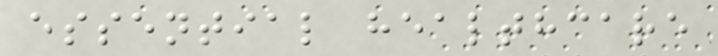essential healthcare
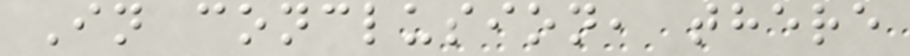In conclusion, there
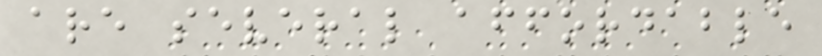are several affordable
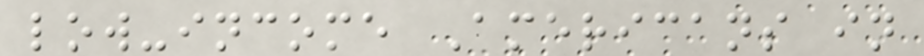low-income Americans in
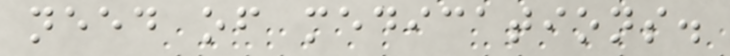need of medications.
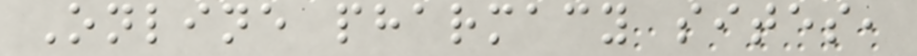Online pharmacy sites,
